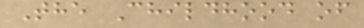The Childhood of
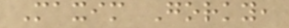Maxim Gorky,
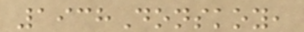1938Donskoy,
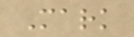Mark
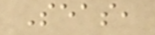Seas,
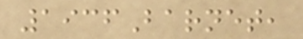1936Barnet,
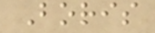Boris
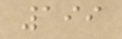199
